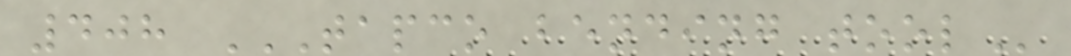408 TAPCO BENDING TOOL
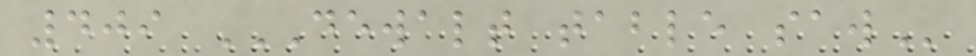409 DEWALT TABLE SAW
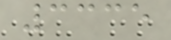3335
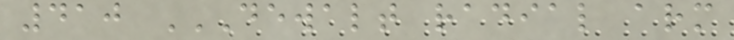410 DEWALT RADIAL ARM
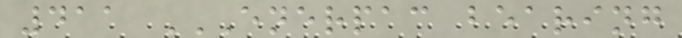411 ENERPAC BEARING
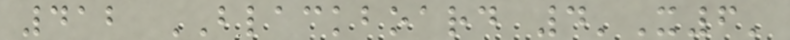412 BLACKBOARD 4'X6'
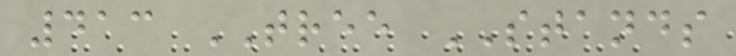413 TREE STANDS
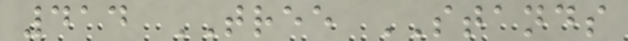414 TREE STANDS
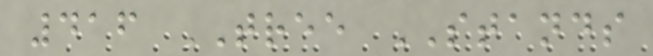416 TREE STANDS
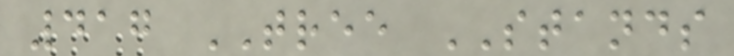417 TREE STANDS
